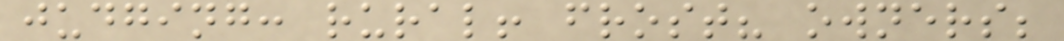judging: rural! frost? owners;
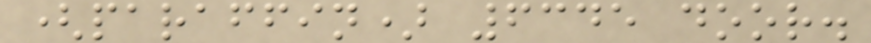(paraffin) 6345 door.
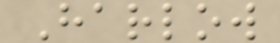Harlow
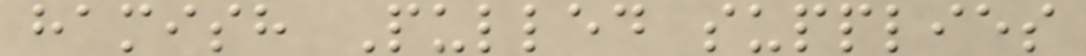hamish Pulled supplies
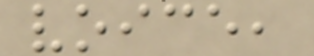voice,
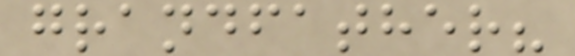grandfather?
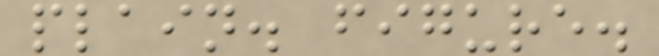plain. figure.
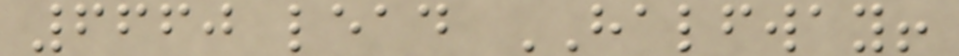6660 lead HALFWAY!
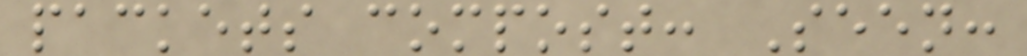packets compost: Seen:
